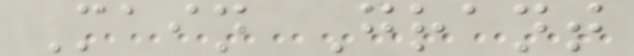Main Grant
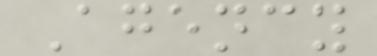Agency
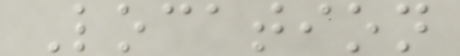Location
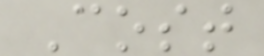Cost
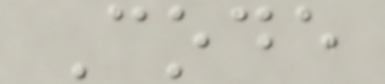Code
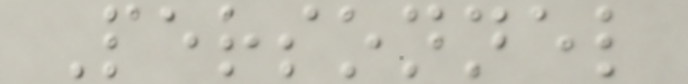Personnel
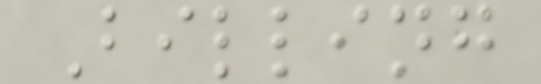Billing
